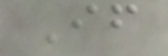If
